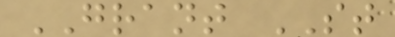GRANT ST
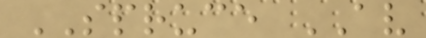SPRUCE AV
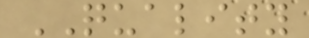QUALITY
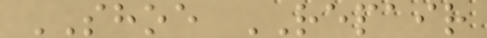SHOE REPAIR
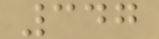347
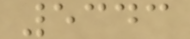5343
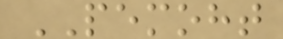PEMOHT
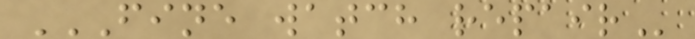FINE WATCH REPAIR
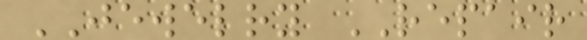JEWELRY REPAIR
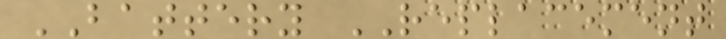BATTERY REPLACEMENT
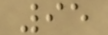95
